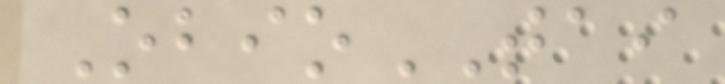ObioTAI
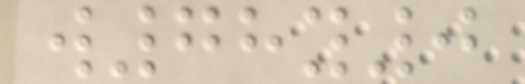w78y0
